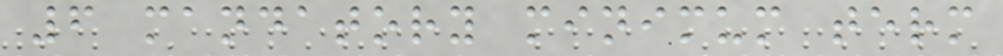6 mandatory minimum term
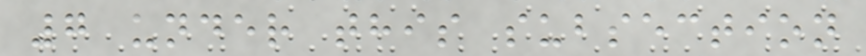7 under this subsection
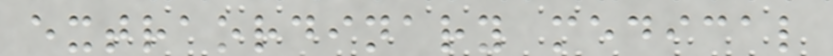extraordinary medical
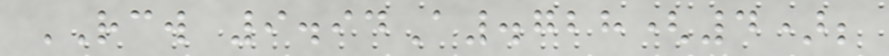RCW 9.94A.728(4);
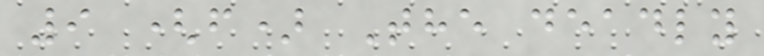9 (f) The deadly
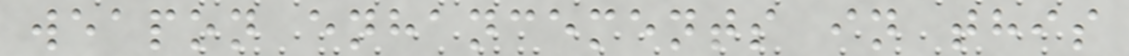weapon enhancements in this
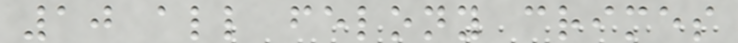10 all felony crimes
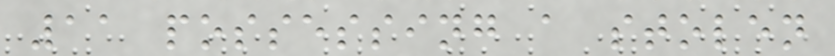11 possessing a stolen
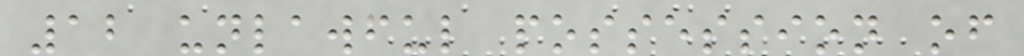12 unlawful possession of
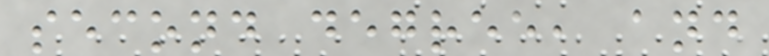second degree, and
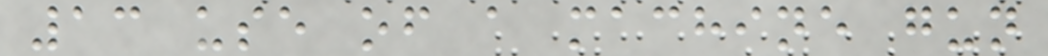13 use of a machine gun
